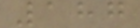187
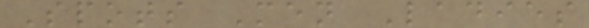Spots Men Ladies
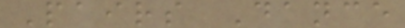Pairs Dance
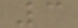3
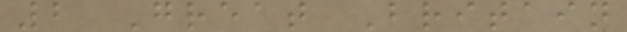2 Great Britain
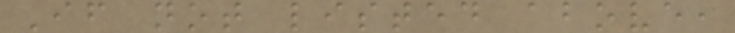If not listed above,
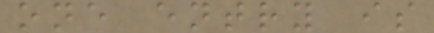one entry is
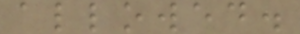allowed.
